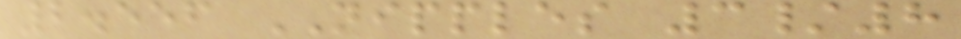2.556 NIPPLES 3/8
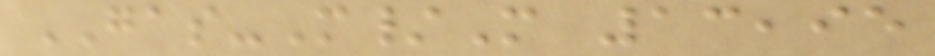GAS-M/M 13,95
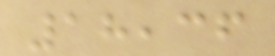18,36
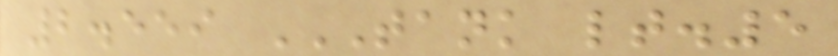2.559 TANK LT.5
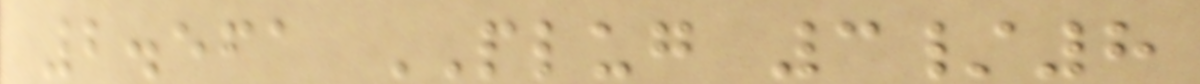2.561 PLUG 3/8
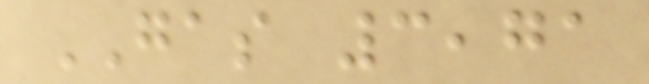GAS 3,71
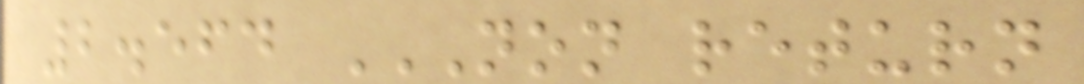2.564 NON RETURN
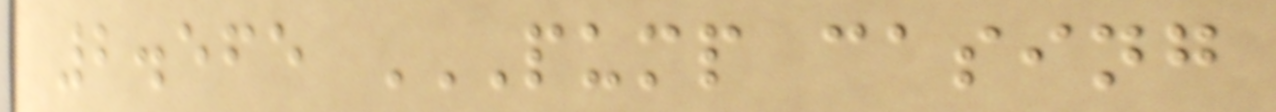2.565 PUMP CASING
